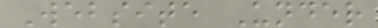Website Under
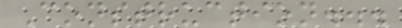Construction...
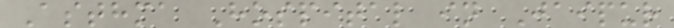Asthma Hospital in Jaipur
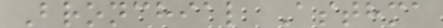Bronchial Asthma
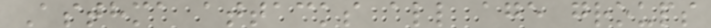Asthma attacks all age groups
